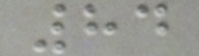84
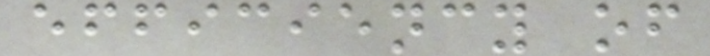efficiency of
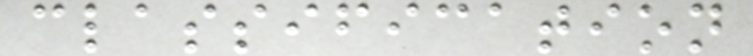classification
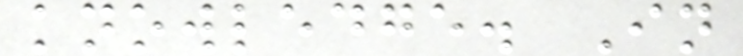knowledge. In
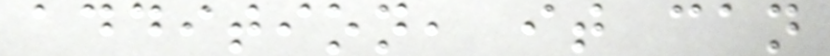addition, it can
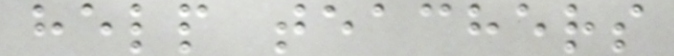help teachers
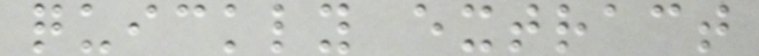quickly extract
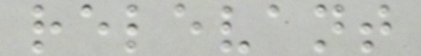relevant
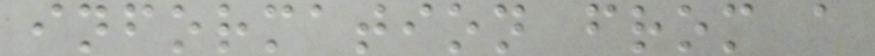information from a
